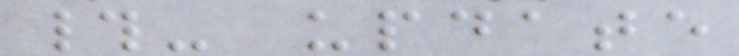#- update
